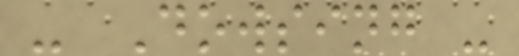- Dowsing -
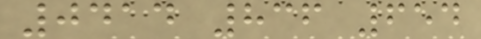0414 836 654
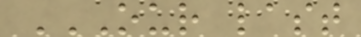OUR LAST
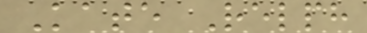Kate Relph
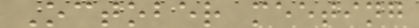October meeting
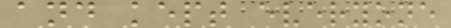and kept everyone
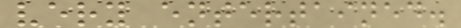very entertained.
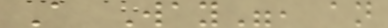A Way", an
